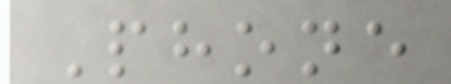Phone
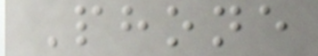Phone
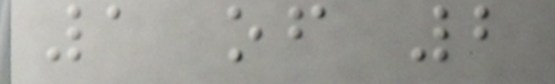1 of 2
